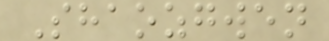Shaozgwen
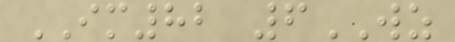IM82 6WZ
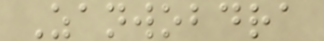Zanwobdra
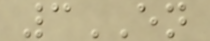3EN
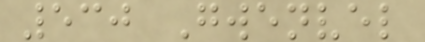530 Gwenvel
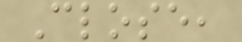Close,
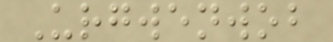Urgwenwob
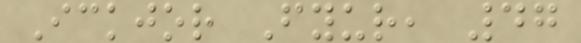Ickjor Fyur, 47
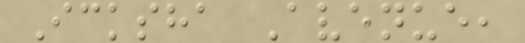Icksha Avenue,
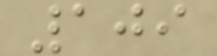109
